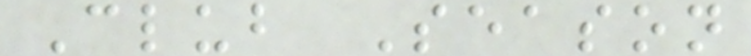Club Season
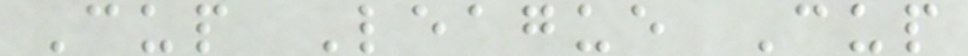Cup League Cup
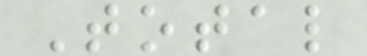Total
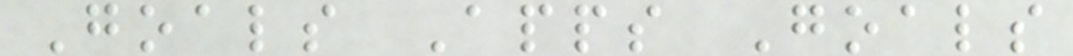Goals Apps Goals
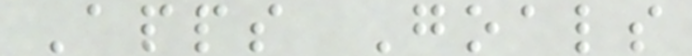Apps Goals
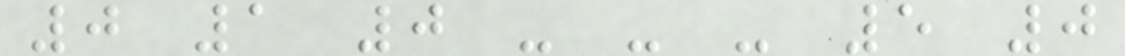0 1 0 - - - 5 0
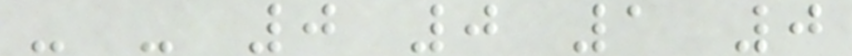- - 0 0 1 0
